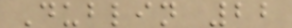Dublin 22
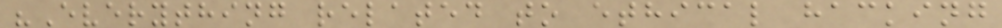"Everything related to ethical hacking
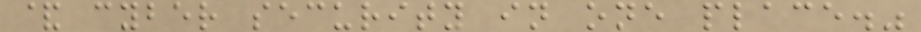& cyber security in one place."
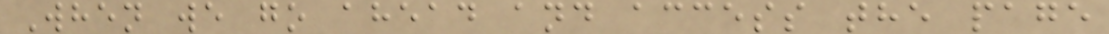When we go ahead and access the page
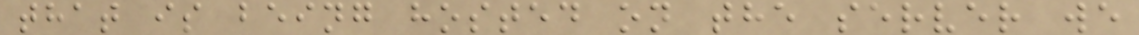that is being hosted on the server we
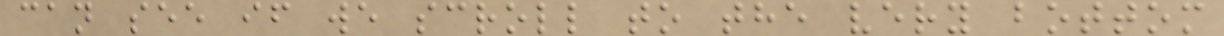can see if we scroll to the very bottom
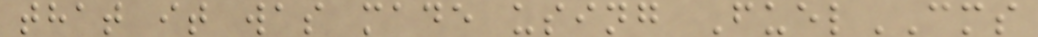that it was made using FuelCMS
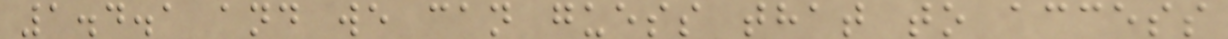1.4.1 and we can guess that to access
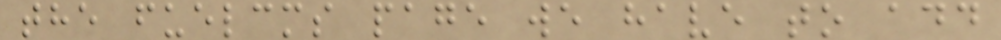the fuelcms page we have to add
